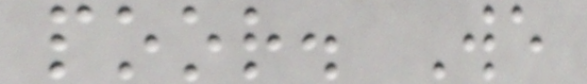poor. We
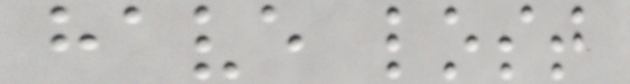have lost
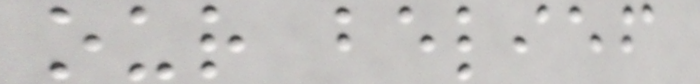our belief
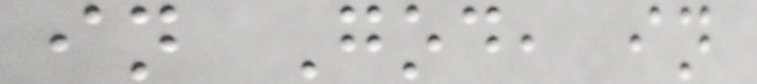in God, in
